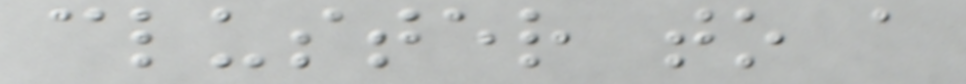cluster to a
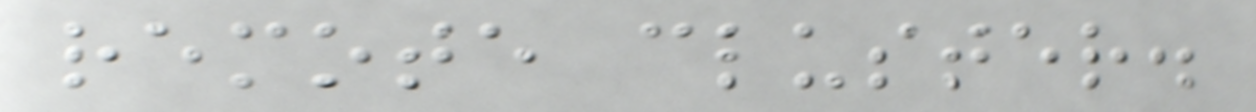remote cluster.
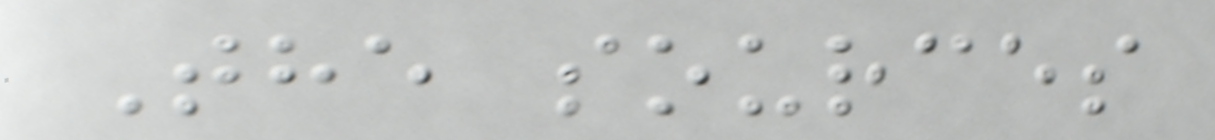The sources
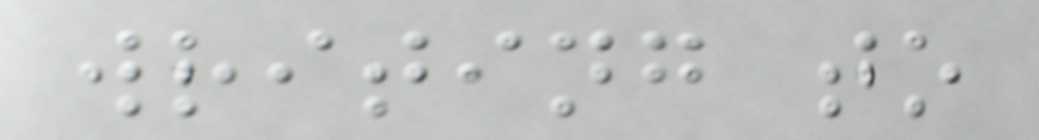writing to
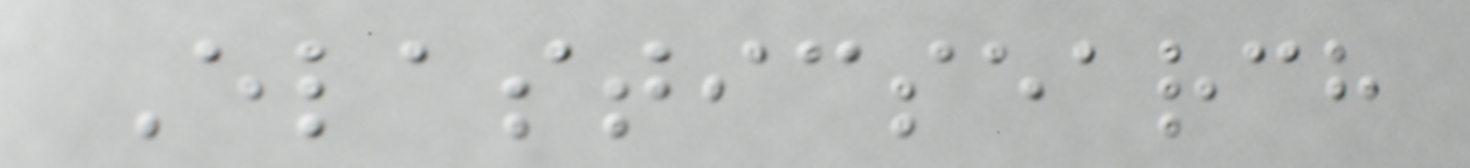Elasticsearch
